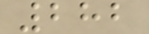282
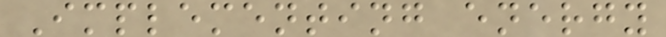Implementing energy
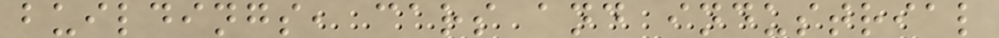buildings, cars and industrial
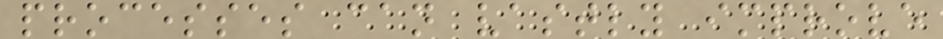processes can vastly improve
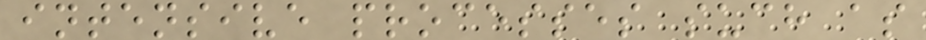intensive processes such as
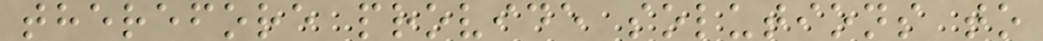therefore provide solutions to
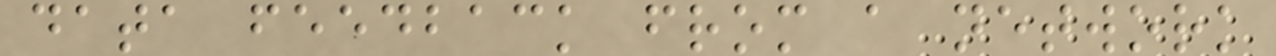data feedback from a network
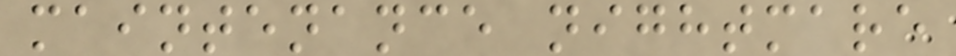maintenance nightmare
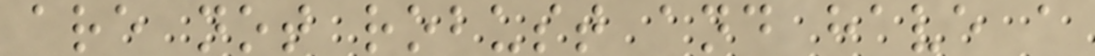are not robust and have a
